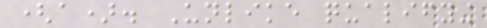(a). Unlike qualifying
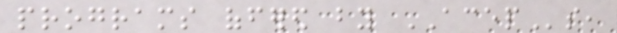programs offered by ACEPs,
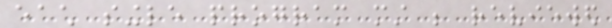each single program must be reviewed
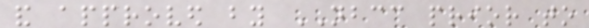and approved by NBCC prior to
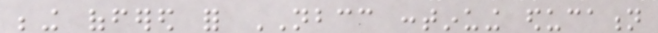being offered for NBCC continuing education
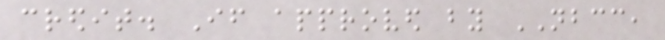credit. If approved by NBCC,
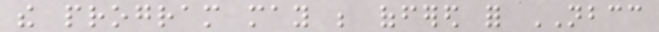the program may be offered for NBCC
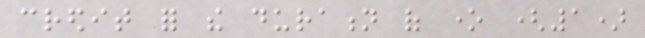credit for the duration of one (1)
